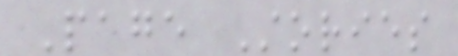Page Stories
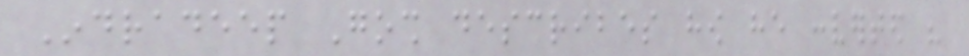Indradeep Gosh describes how he converted his
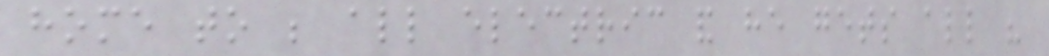home to be all electric and he gets all his
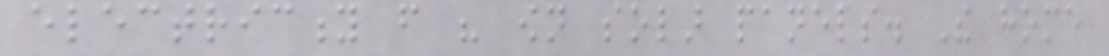electricity from his own solar panels. The home
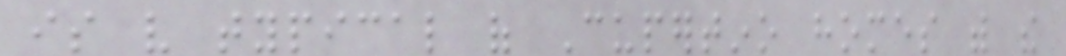is very typical of Cupertino homes with the
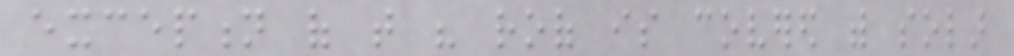exception of that his roof is covered with solar
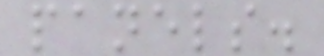panels.
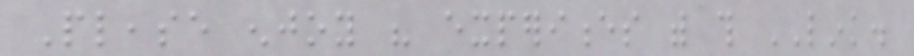Please enjoy his experiences with this LINK.
